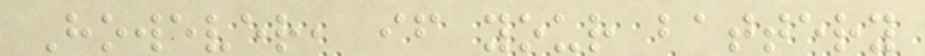However, if your battery
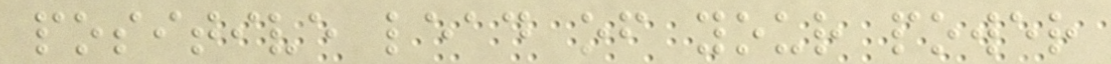positive lead of your power
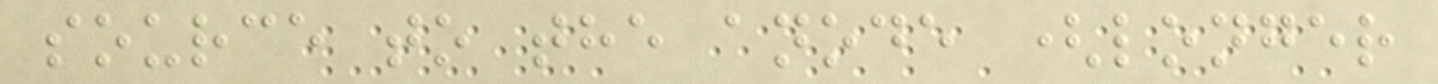source to the anode (longer
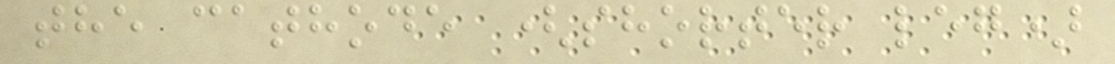the cathode (shorter leg)
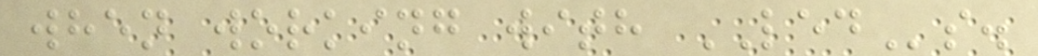when working with LEDs.
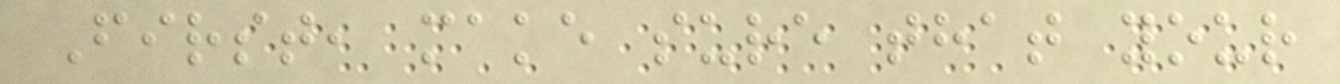First, make sure that your
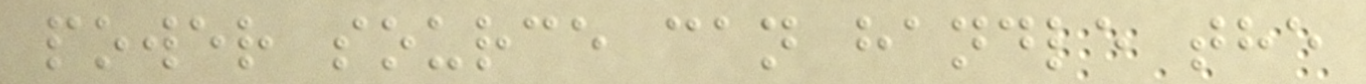power source can handle the
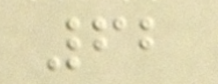62
